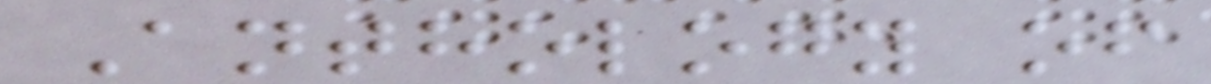Anthology of
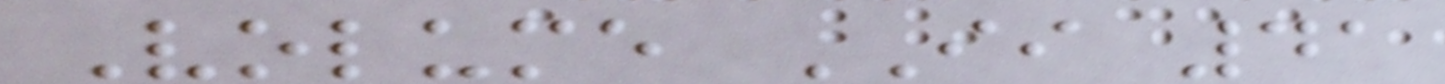Volume II 41
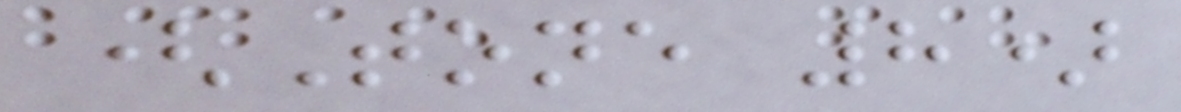(Tone 8)
